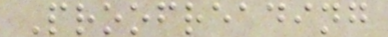Proofreading
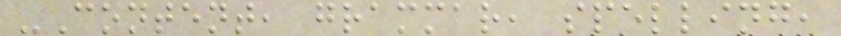-Content, grammar, spelling,
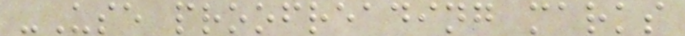-Use proofreading marks
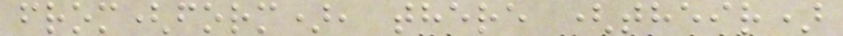from(form), there (their)
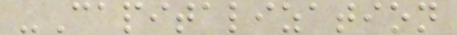-Capitalization
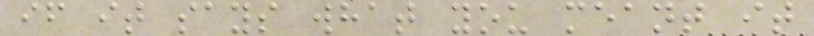if it says what you meant it
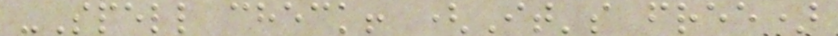-Spell check! (It's free)
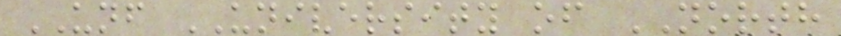UNF UNIVERSITY of NORTH
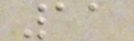11
